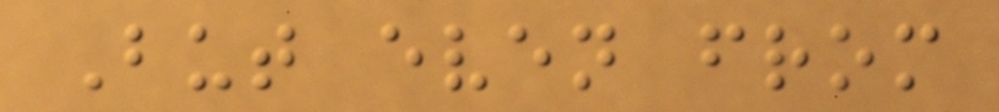But even from
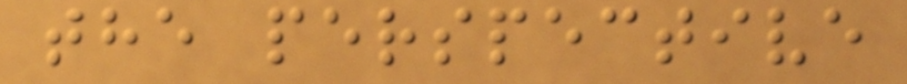the perspective
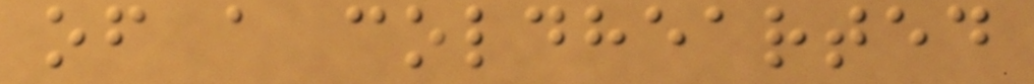of a coldhearted
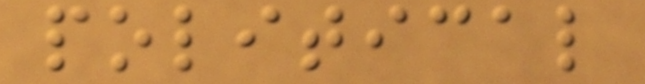political
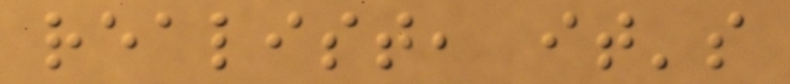realist, it's
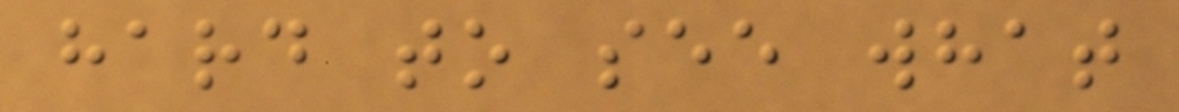hard to see what
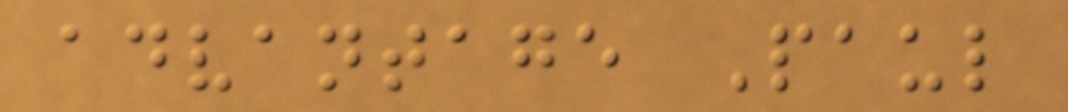advantage Paul
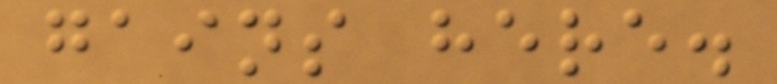gains here.
